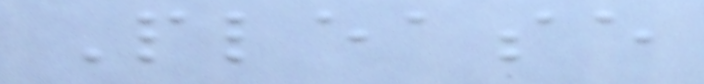Please
